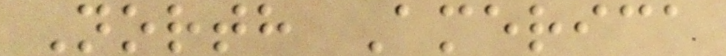North America
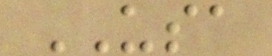USA
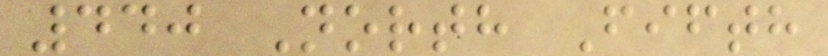440 North Fifth
